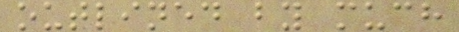outlined by much
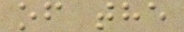of the
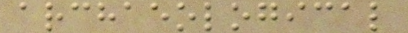archaeological
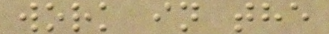work in the
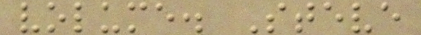volume. Steve
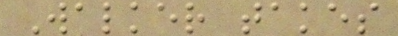Walker takes
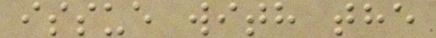issue with the
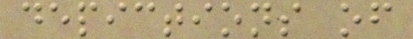depictions of
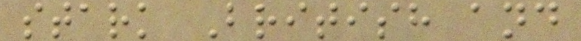stark British and
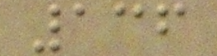136
